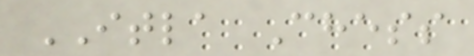ITLA Chess
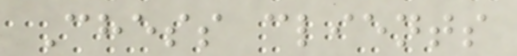Chess clients
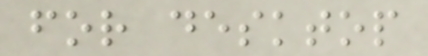for desktop
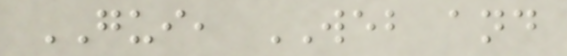GUI, WEB and
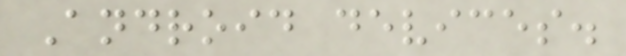Android devices.
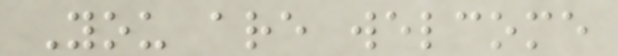You are welcome
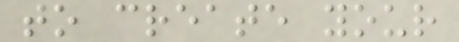to create your
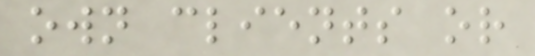own clients or
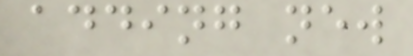adding new
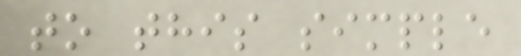to this simple
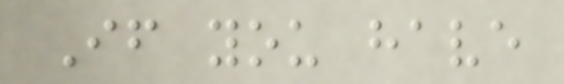If you have
